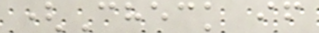(Check if
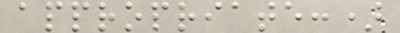appropriate:)
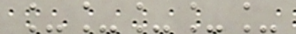_____
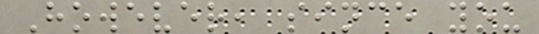However, since you
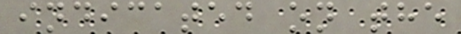indicated on the
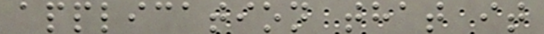application that it
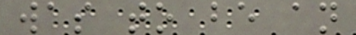was to be an
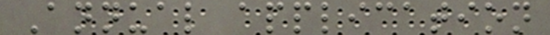Annual application
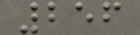256
